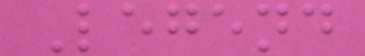Legend
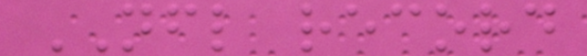NFL record
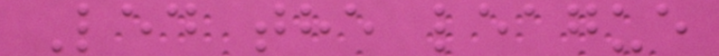Led the league
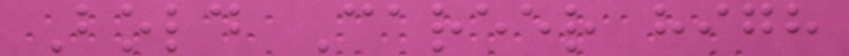Bold Career high
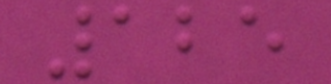125
